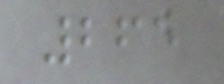265
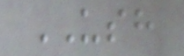USH
